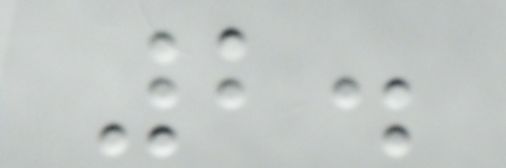2.
